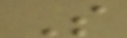S
